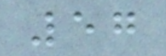57
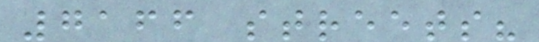7166 streets?
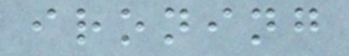ironing
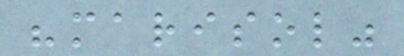"marisol"
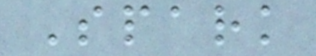Spark
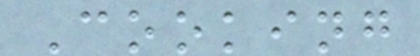Cooking
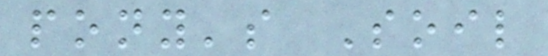pony's Soil
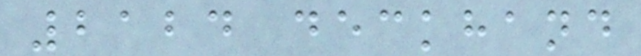2124 deckhand
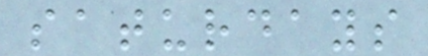saturdays
